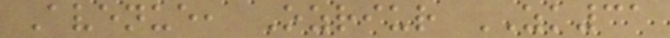Avenue, Ozriur ZK31
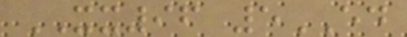XX96 5ED
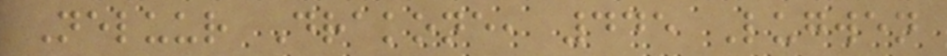Neluur Drakone, 445 Lugwen
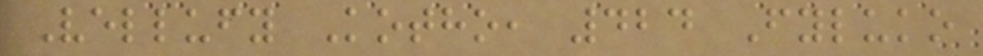Vellufy Kotho, 424 Fyluko
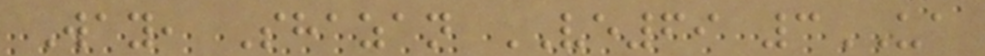Way, Shazan VE69 3UA
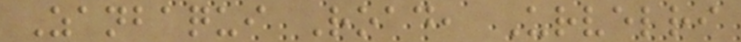Zanbaqui Road, Urvelri
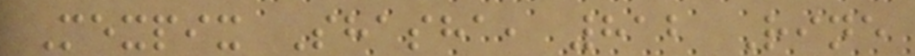Mexpix Shasha, 812 Rine
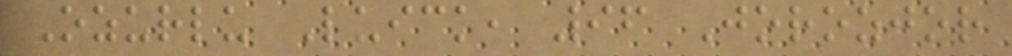Ozurlu Luick, 96 Jorozjor
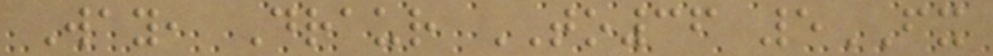Way, Draur TO36 5FX
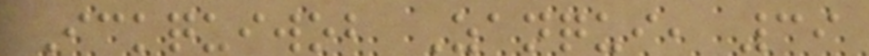Ickquiwob Zanqui, 39
